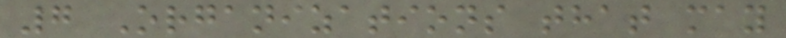7 Organizations that may
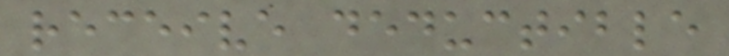receive deductible
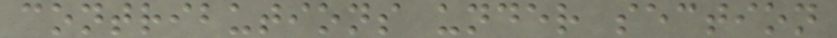contributions under section
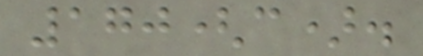170(c).
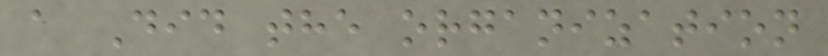a Did the organization
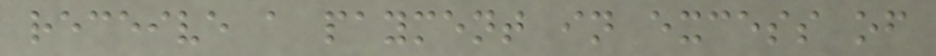receive a payment in excess of
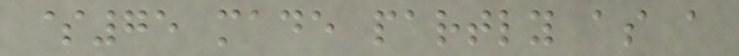$75 made partly as a
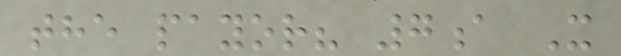the payor? 7a X
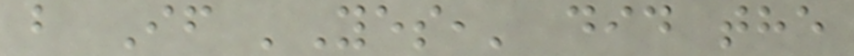b If 'Yes,' did the
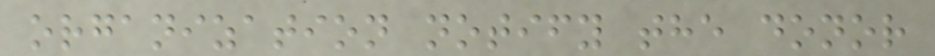organization notify the donor
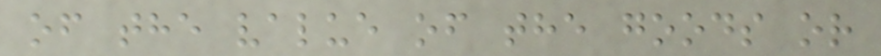of the value of the goods or
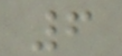6
